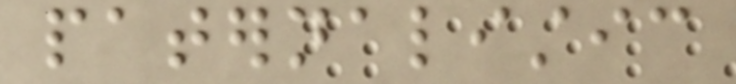paternalistic
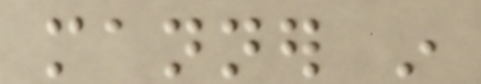manner in
